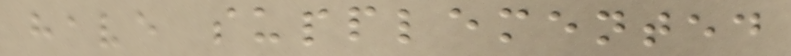have supplemented
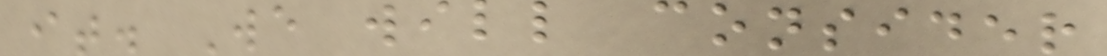it. We will consider
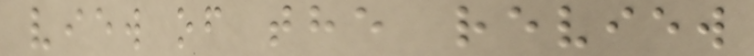view of the review
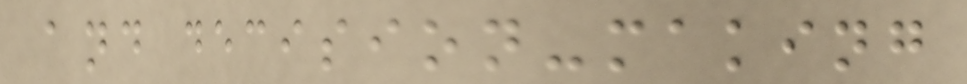and decision-making
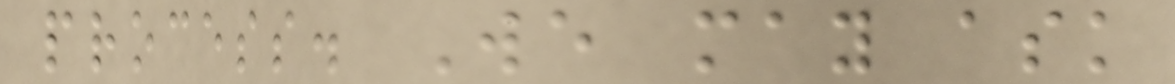process. We may ask
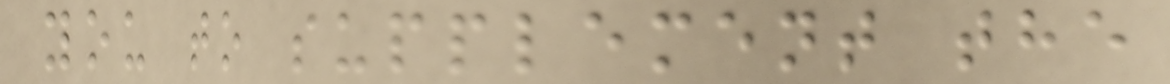you to supplement the
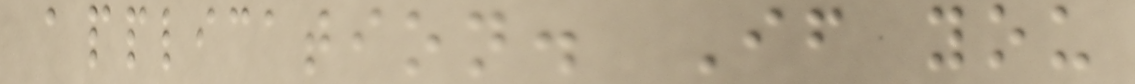application. If you
